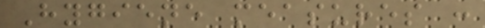Hygiene measures :
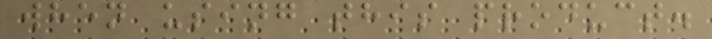when using this product.
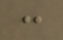:
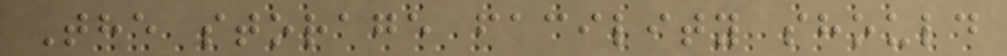The storage facility should
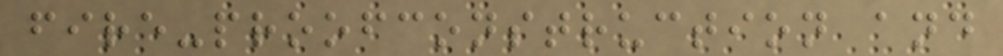fire-proofconstruction and
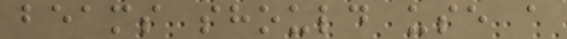beams should use a
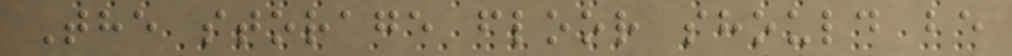The storage floor should be
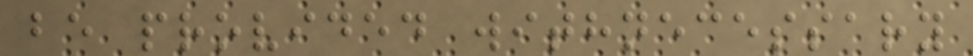be provided withnecessary
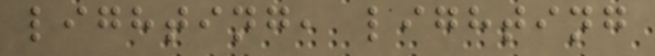lighting, lighting
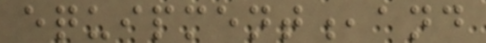equipment,and
